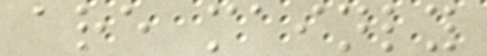are mainly
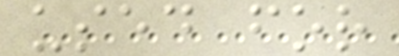used for
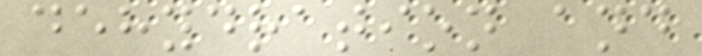dehydration and
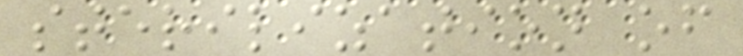sterilization of
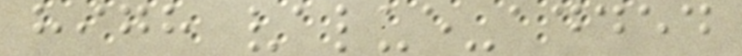high value-added
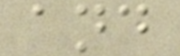and
